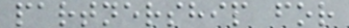partnership for
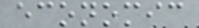economic
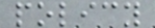policy
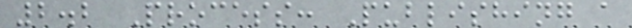2.2 Process: Publishing a
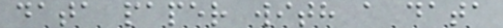data paper with a data
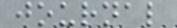journal
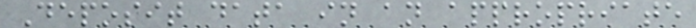Deposit data in an appropriate
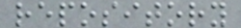repository
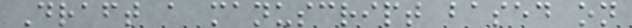Draft a manuscript based on
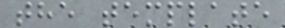the template
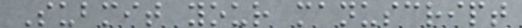Submit your manuscript
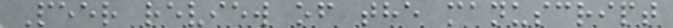Peer review of the manuscript
